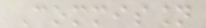Commission
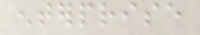enterprise
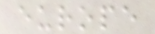europe
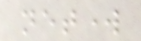network
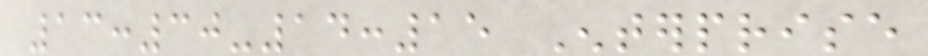13:30-14:15 Enterprise
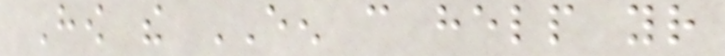How the EEN can help your
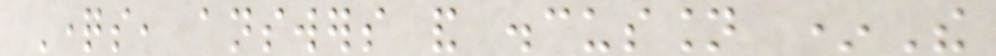Questions, answers and discussion *The
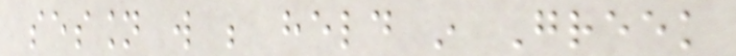session will be held in Greek
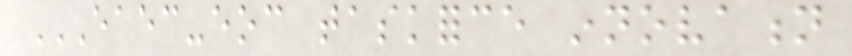EAEC-EOC TASKFORCE INNOVATION
